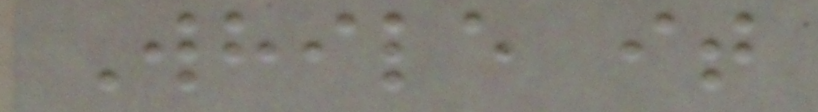While it
